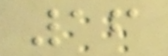16
